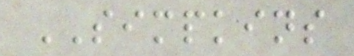SIMPKINS
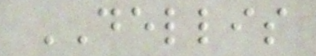DELLIS
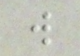w
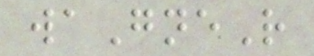waGneR
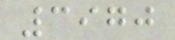3970
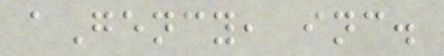aGency, inc.
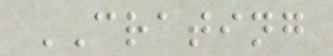CRATING
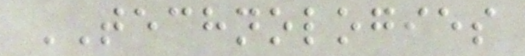TECHNOLOGIES
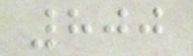800
